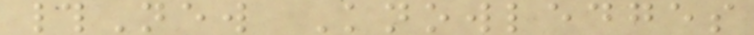#New Knowledges
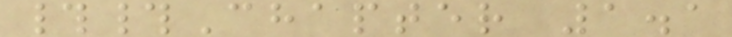##Chapter 1.1
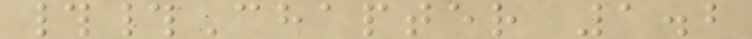##Chapter 1.2
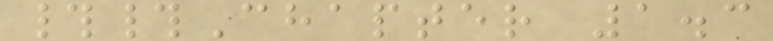##Chapter 1.3
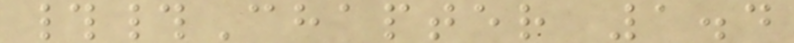##Chapter 1.4
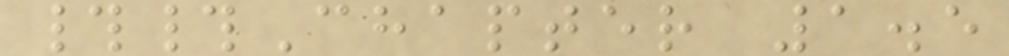##Chapter 1.5
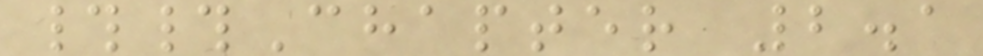##Chapter 2.1
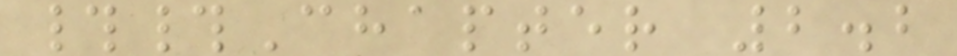##Chapter 2.2
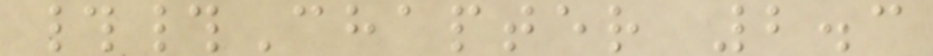##Chapter 2.3
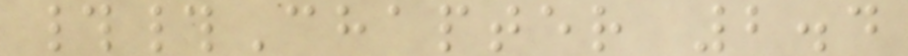##Chapter 2.4
